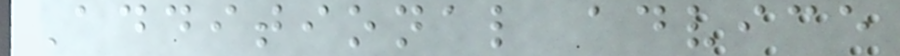Additional advice
